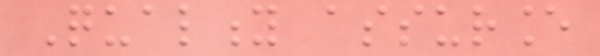Quality assurance
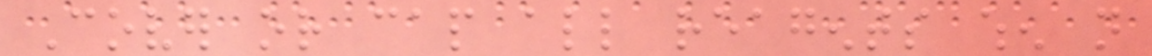Cover or cap all reagents when not
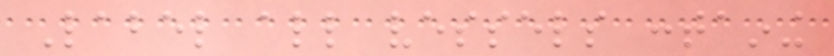Label all vessels containing
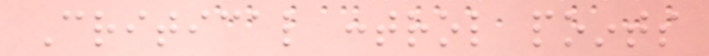Critical control points
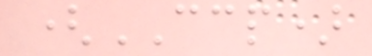(CCP)
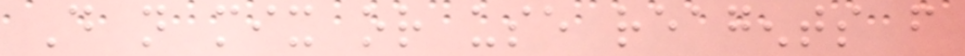Do not mix or use reagents from
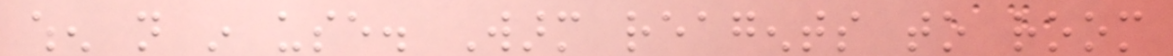when not in use. Warm reagents to room
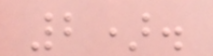2).
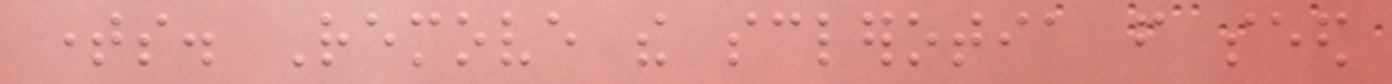times. Remove the sclerotia from seed
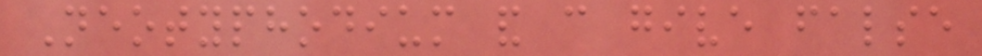Neotyphodium and can give false
